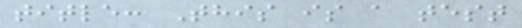title: This is a test
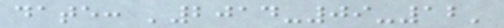date: '2014-09-12'
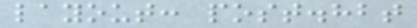layout: post.hbt
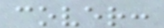cover:
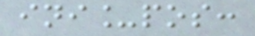ini_pos:
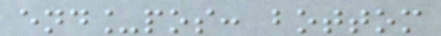end_pos: bottom
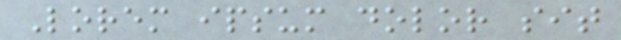Lorem ipsum dolor sit
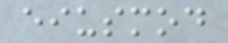eiusmod
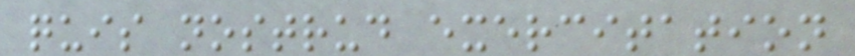quis nostrud exercitation
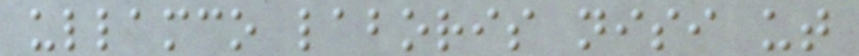ullamco laboris nisi ut
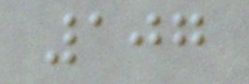107
